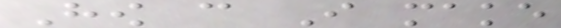How can I make
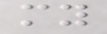my
